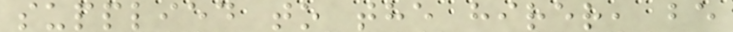supplied to the hirer, be
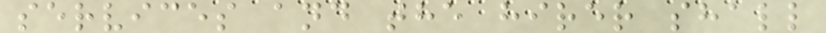services and the hirer shall
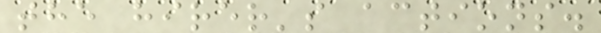the hirer's actions.
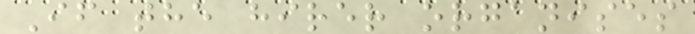If the hirer organises
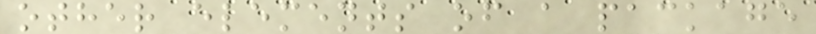other elements of a package
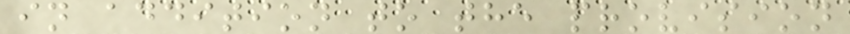in addition to the provision
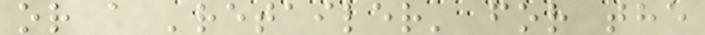or a 'retailer' for the
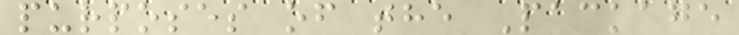purposes of the Package
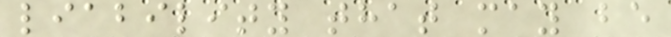liability that may be
